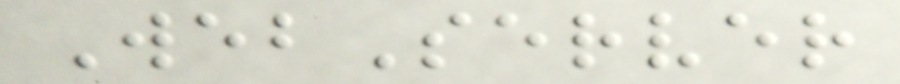WebServer
